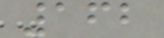162
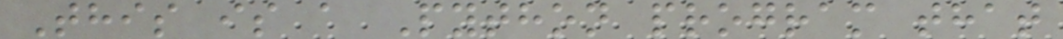This is a Python program that
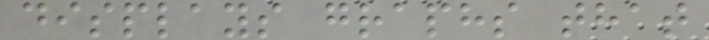displays graphs that
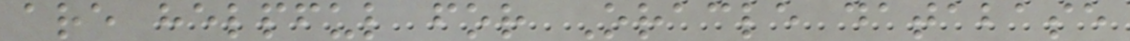are helpful for Oracle database
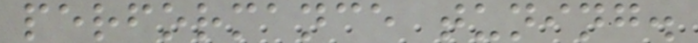performance tuning.
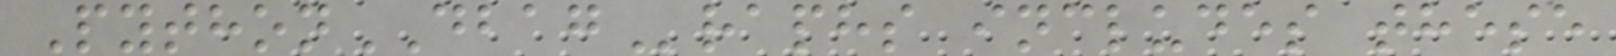PythonDBAGraphs includes these
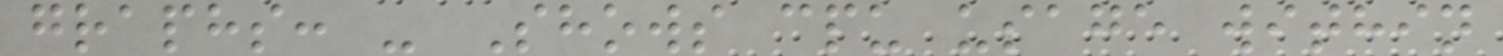graphs: - Shows cpu usage within
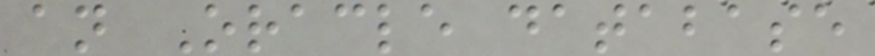an Oracle database
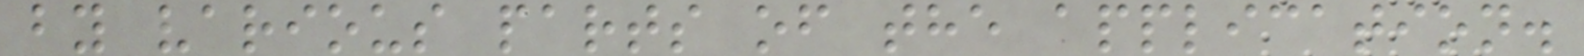by various parts of the application.
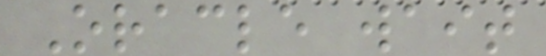Oracle wait
